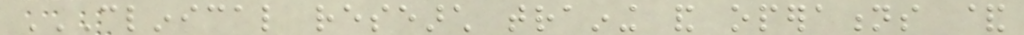CLINICAL RESEARCH TRAINING AND OPERATIONS &
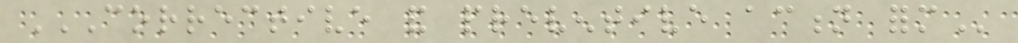CORRECTIVE AND PREVENTIVE ACTION FORM
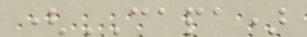(CAPA)
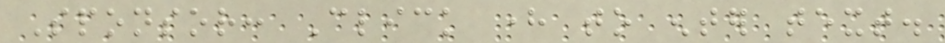Sponsor: Click here to enter text.
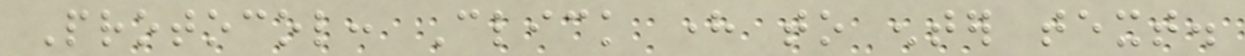Protocol: Click here to enter text.
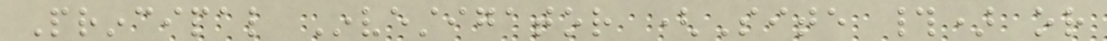Principal Investigator (Site #) or
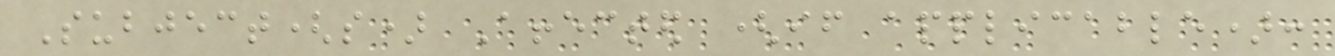Subject(s) Affected (if applicable):
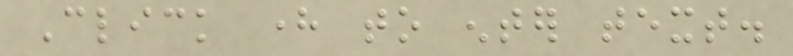Click here to enter text.
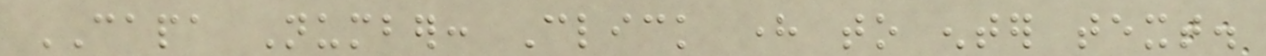CAPA Number: Click here to enter text.
